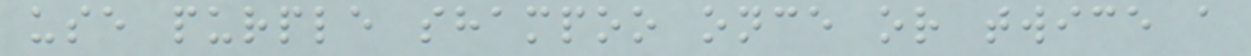use purple shampoo once or twice a
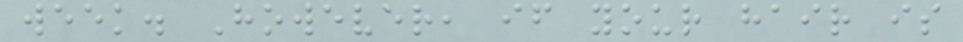week. However, if your hair is
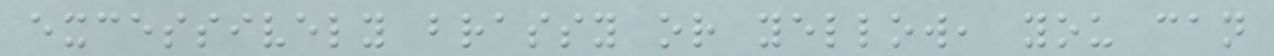excessively brassy or yellow, you can
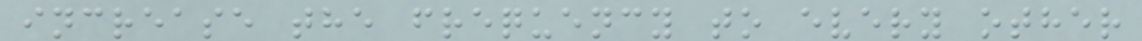increase the frequency to every other
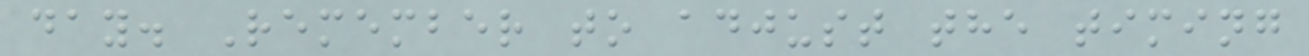day. Remember to adjust the timing
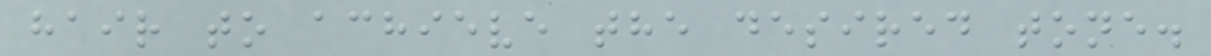hair to achieve the desired tone.
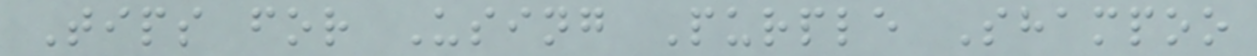Tips for Using Purple Shampoo
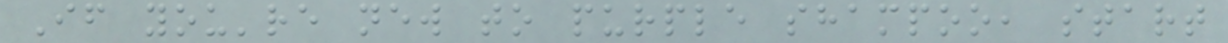If you're new to purple shampoo, start
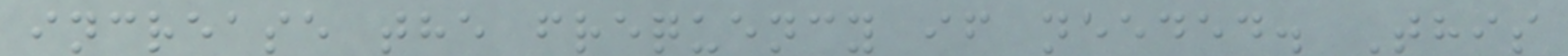increase the frequency if needed. This
